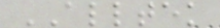ALLTEK
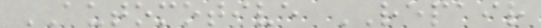AUTOMOTIVE REPAIR
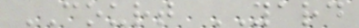COURT YARD
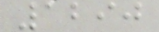1290
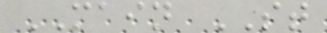MAIN ST
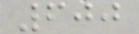600
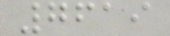7619
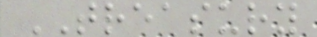TREASURY
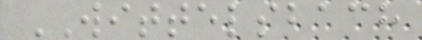WITTELSBACH
